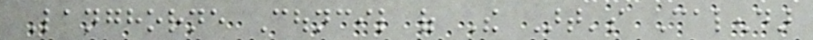Langhorne Council of The Art's Calendar
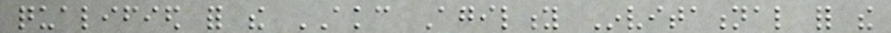qualified for the AKC Agility Invitational for the
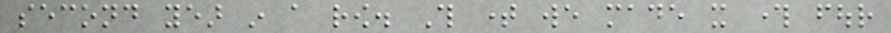second year in a row. This time we made it through four
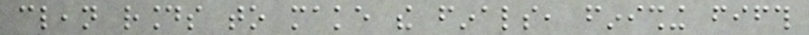clean rounds to make the finals, finishing fifth
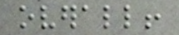overall!
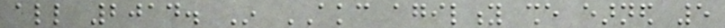all 2014. In AKC agility she earned 5
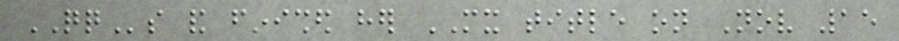QQs and finished her MX title on Nov 15
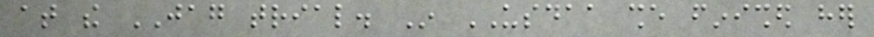at the JAG trial. In USDAA she finished her
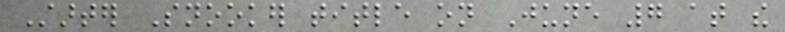Starter Snooker title on June 7 at the
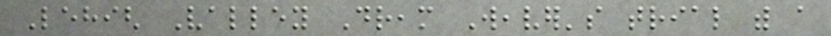Lehigh Valley Dream Weaver's trial with a
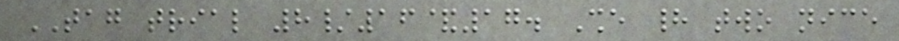TAG trial 8/16&17. She had two nice
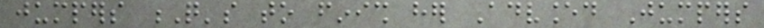jumpers Q's to finish her Advanced Jumpers
